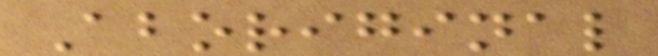Aboriginal
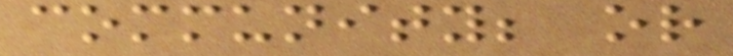community; or
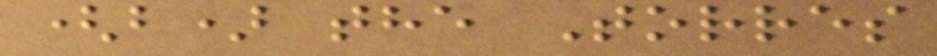(b) the Torres
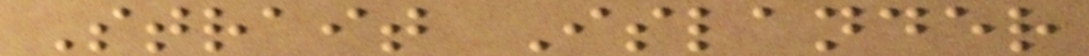Strait Islander
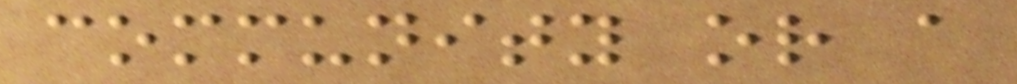community or a
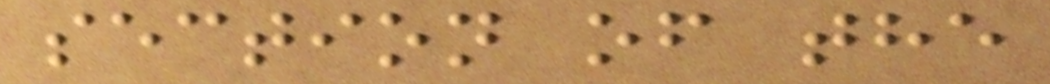section of the
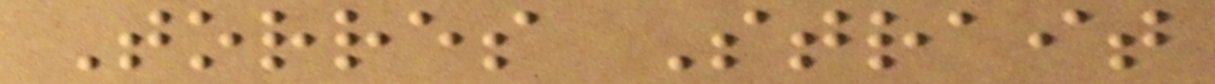Torres Strait
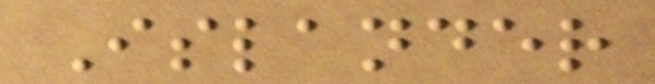Islander
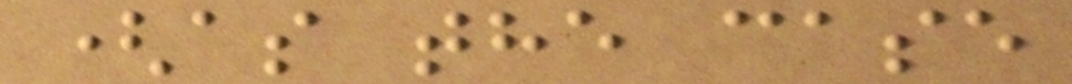(as the case
